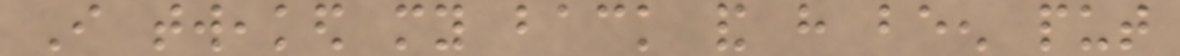I tweaked my back and have been put
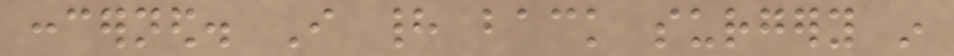concerned. I had back surgery in
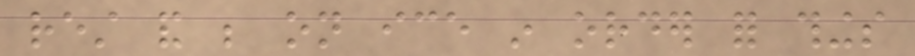rest and be on ice in order for things
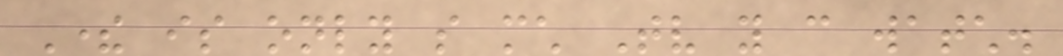There is only so much Tv you can watch.
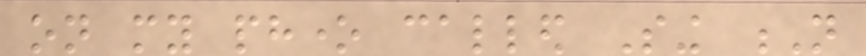on my phone called Sing N
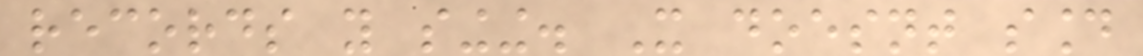records you singing. It doesnt sound
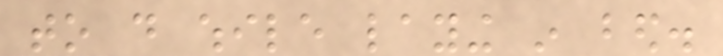to do while laying in bed.
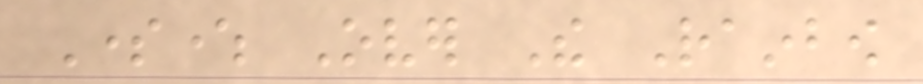Somewhere Over The Rainbow
